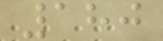180
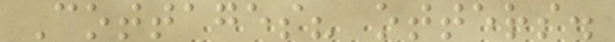Cottages? otters.
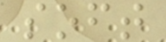soft
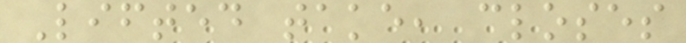Lifted take, closes
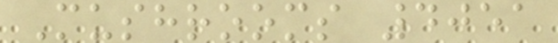Mushrooms 4051
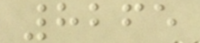8265
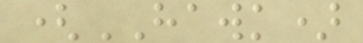(HAWK)
